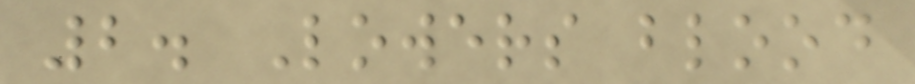2. Lowers blood
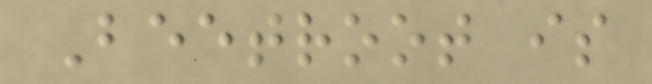Beetroot is
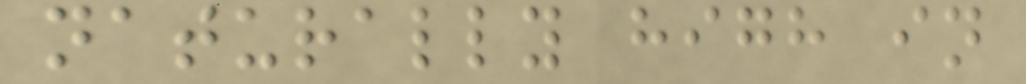naturally high in
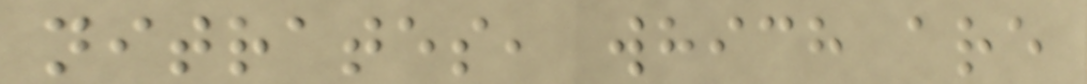nitrates, which are
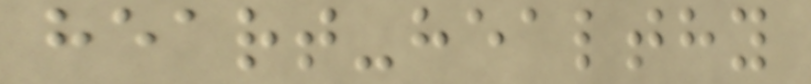heart-healthy
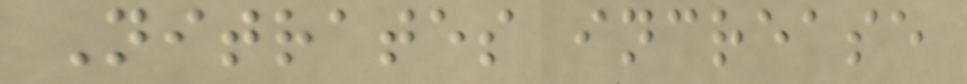Nitrates increase
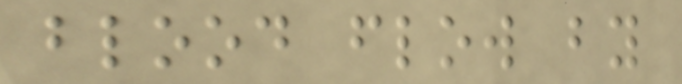blood flow by
